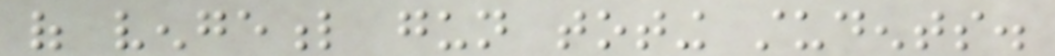of vengeful gun toting students.
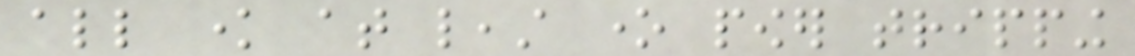all know at least one power tripping
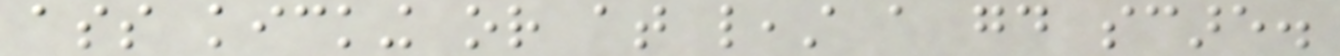ass kicking or at least a good scare.
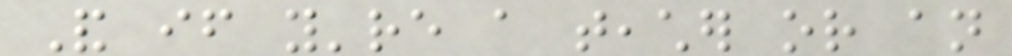And if you're a teacher or an
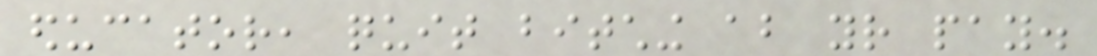educator, quit bitching about your pay.
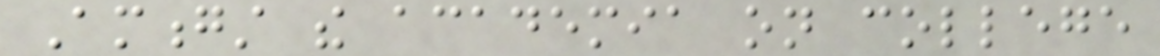Amongst the academia on college
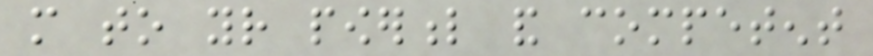more to your powerful and competent
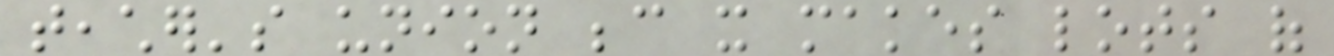teacher's union because it makes lots of
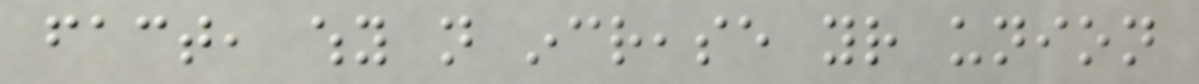fact, why not increase your union
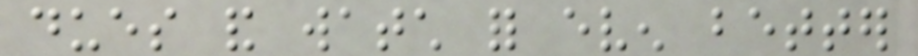dues and watch for even better
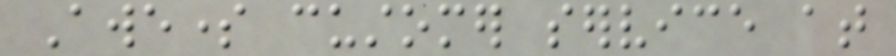Awesome customer service at
